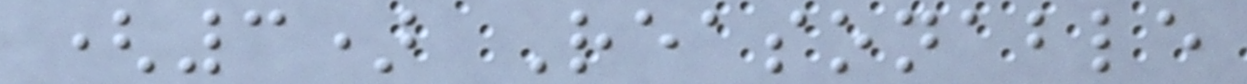(3) Reasonable
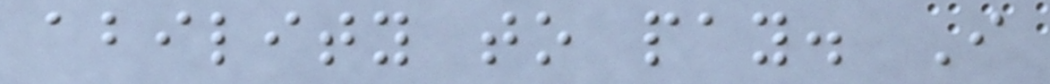ability to pay. I
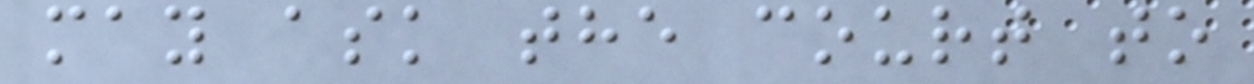may ask the court to
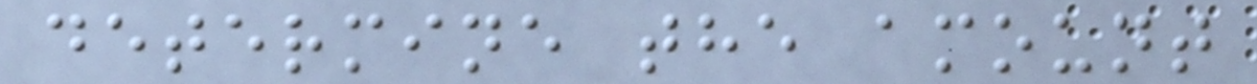determine the amount
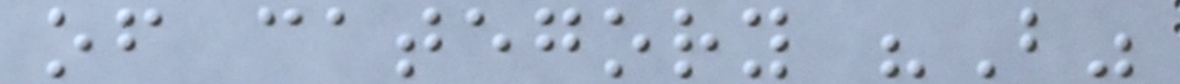of category "B"
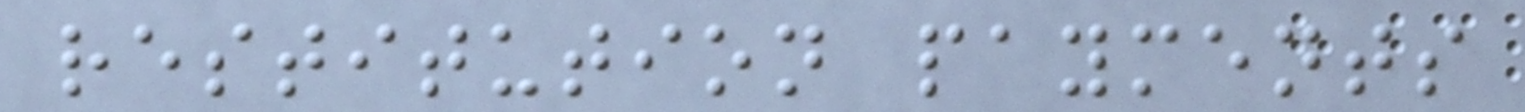restitution payments
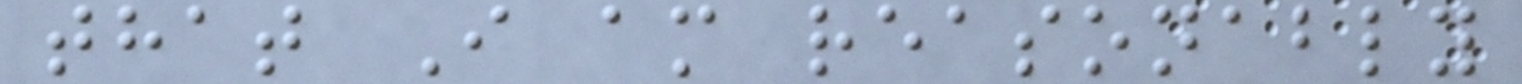that I am reasonably
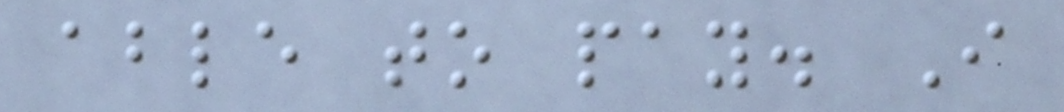able to pay. I
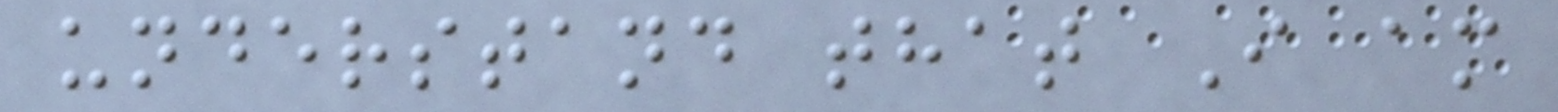understand that I am
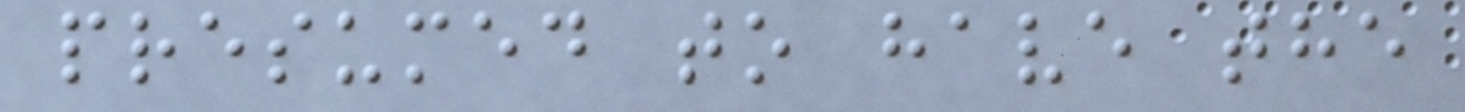presumed to have the
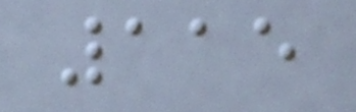115
